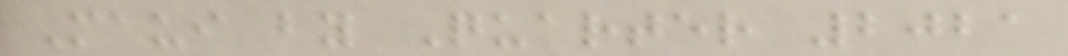Maui by Quarter 2021
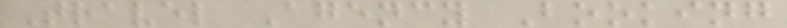Travel Agency Booking
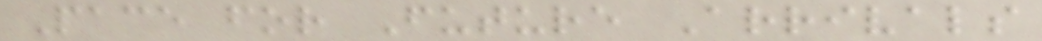Pace for Future Arrivals
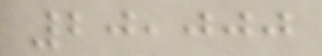20,000
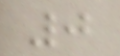0
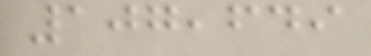107,649
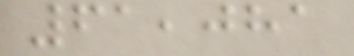61,081
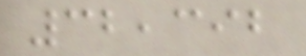32,392
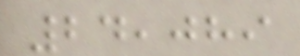24,089
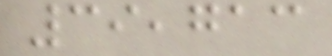39,713
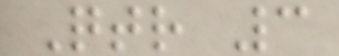Qtr 3
